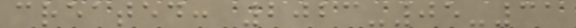created: 2023-05-31
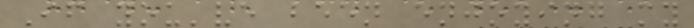If you've been enjoying my
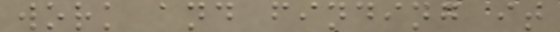work and finding it
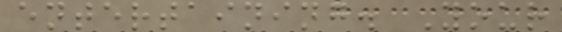entertaining. Your
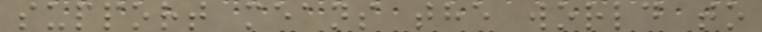support means the world to
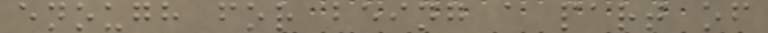enough for being a part of
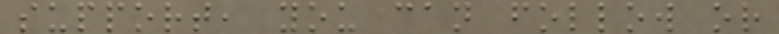support, you can follow or
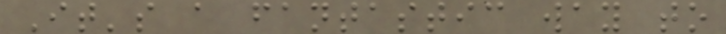It's a fantastic way to
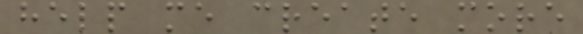help me create more
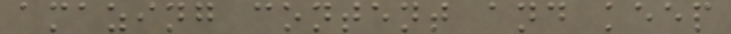amazing content and keep
